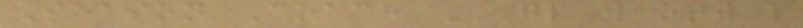Season Coach GP W OTW L
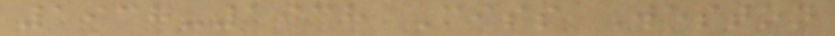1937-1938 Miss Weston
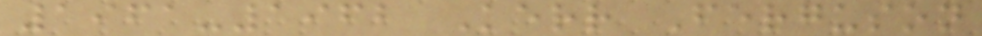1961-1962 Kerr Ferguson
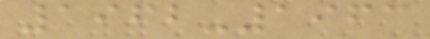1962-1963
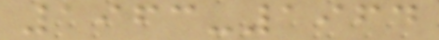1963-1964
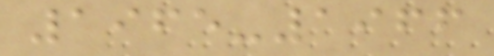1965-1966
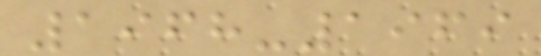1968-1969
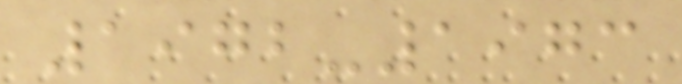1972-1973
